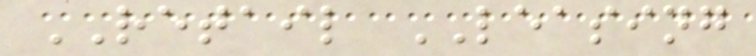RETAIL LEASING
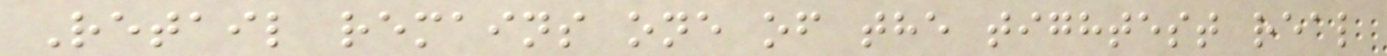Retail remains one of the tightest real
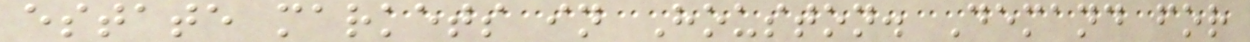estate markets in Houston. Demand for
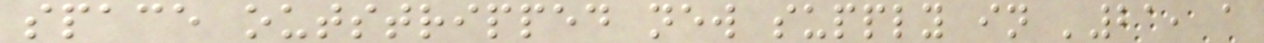space outstripped new supply in '21, a
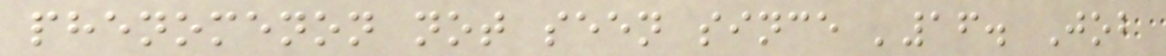phenomenon not seen since '16. Job
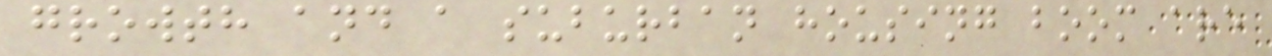growth and a suburban housing boom are
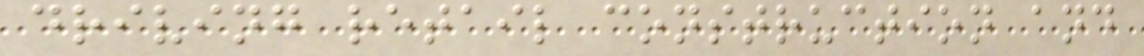driving retail construction and
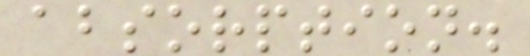absorption.
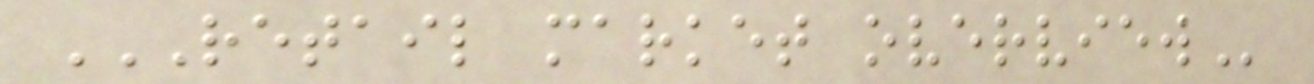RETAIL MARKET OVERVIEW
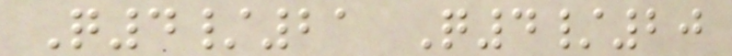Q4/21 Q4/20
